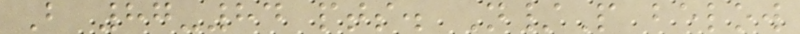B 87-84 pts. N/P below
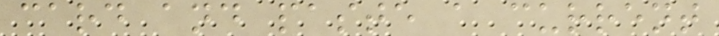card and paste a current
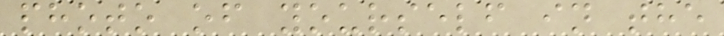photo of yourself in the
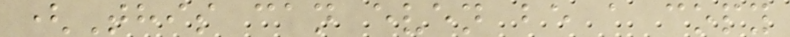(This can even be a copy
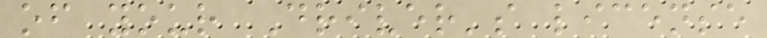of your Driver's license
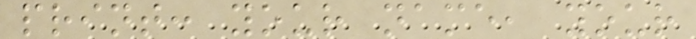print: your name, your
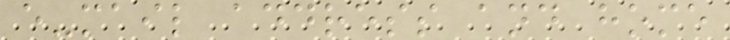e-mail address and home
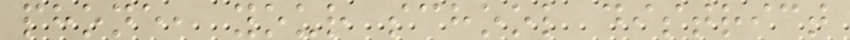phone, your school district
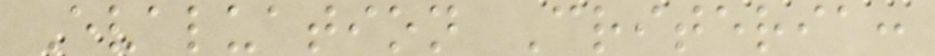Evaluation Criteria:
